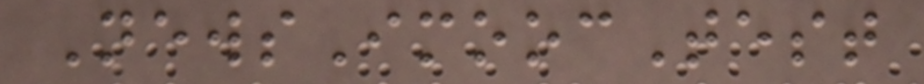NewsImoocTest
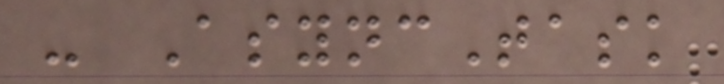- AsyncTask
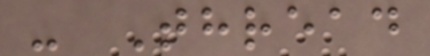- Thread
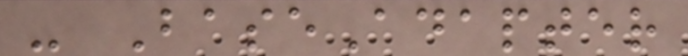- BaseAdapter
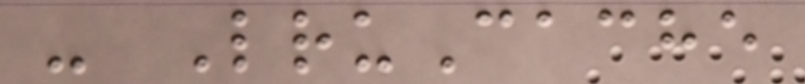- LruCache
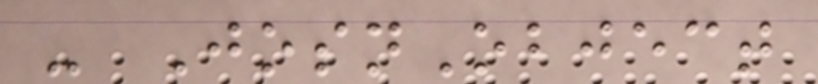- JosnObject
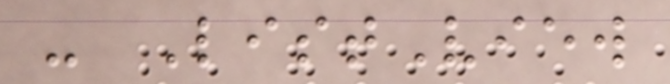- ListView
